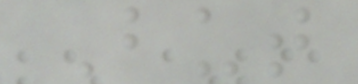But
